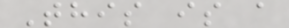This is a
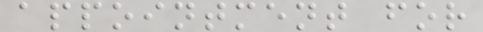appointment for
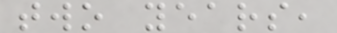two years,
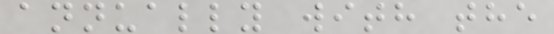annually with the
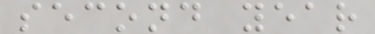second year
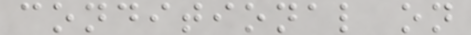conditional on
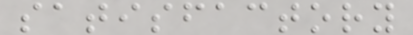satisfactory
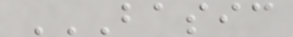BASIC
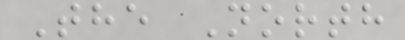The North
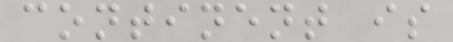continent is
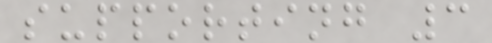supporting 3
